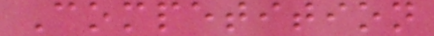Competition
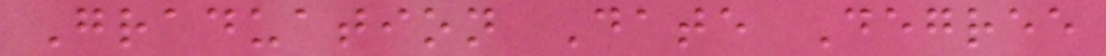Graduation Date Degree
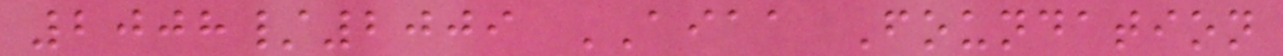2008/2009 AIAA Foundation
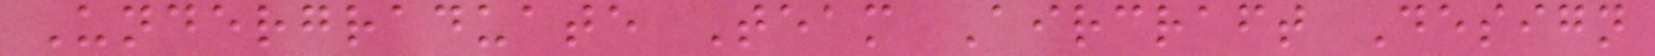Undergraduate Team Aircraft Design
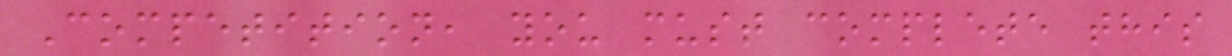Competition, you must complete this
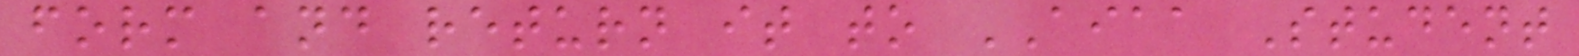form and return it to AIAA Student
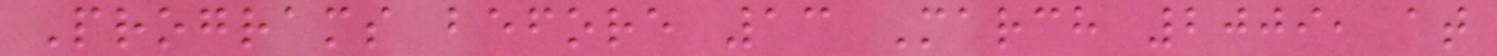Programs before 13 March 2009, at
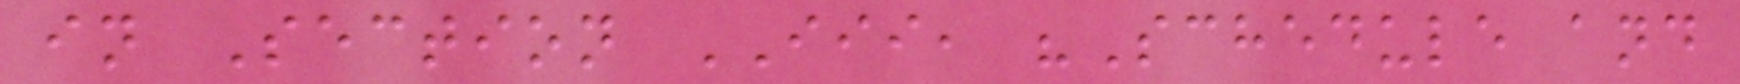in Section III, "Schedule and
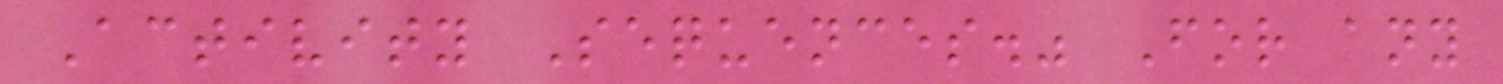Activity Sequences." For any
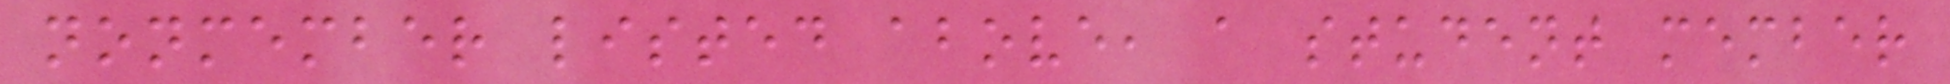nonmember listed above, a student member
